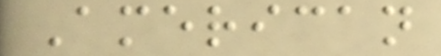American
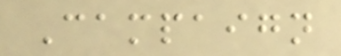Campaign
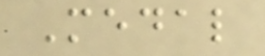Medal
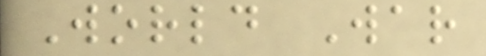World War
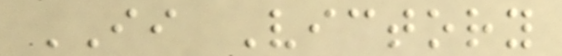II Victory
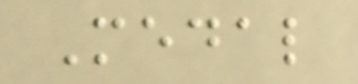Medal
